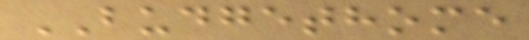BUDGETHOME
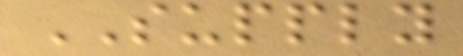SUPPLY
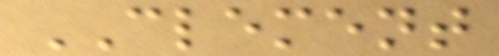CLEMENT
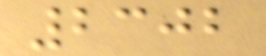2302
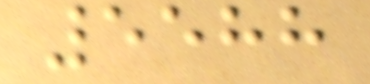5588
